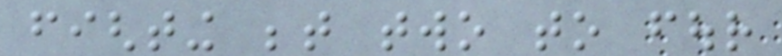fighting between two to four
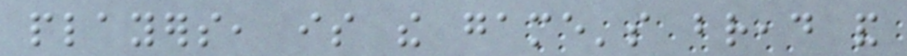players, is the game's bread and
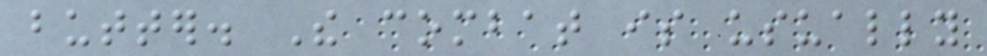butter. The combat is usually
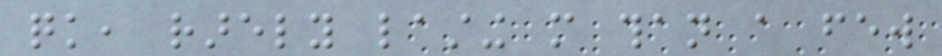quick, rarely lasting more than a few
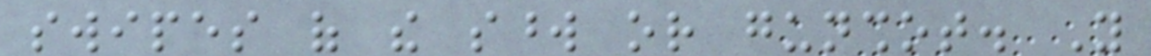swipes of the sword or gunshot. You
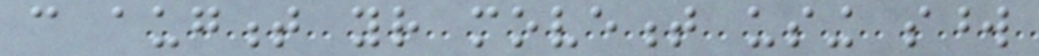can augment your movement using sword
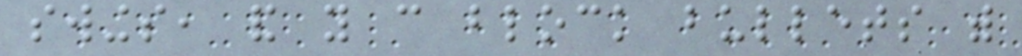swings, and you can block bullets with
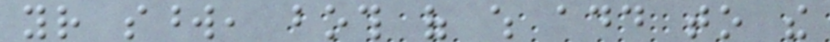your sword, both of which add to the
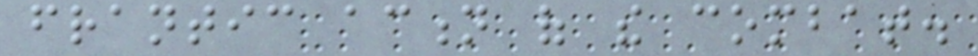frantic action of the combat.
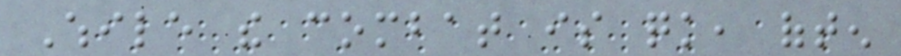While the combat is quick, often
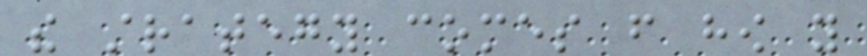the strategy comes from how you
